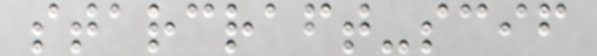starcraft-scif
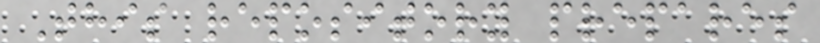This repository prepares
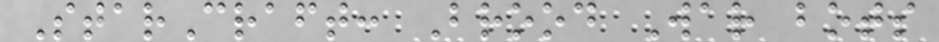StarCraft: Brood War bots
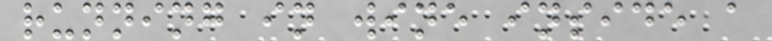running in wine inside a
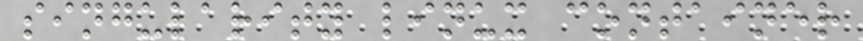singularity linux container
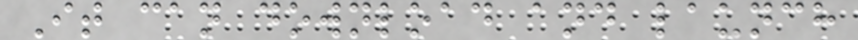It can download and launch
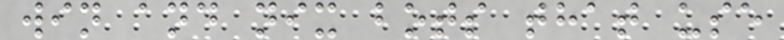win and nix bots that use
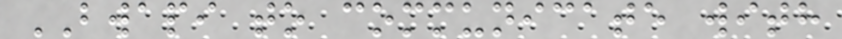BWAPI to communicate with
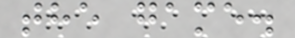the game.
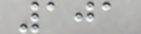101
